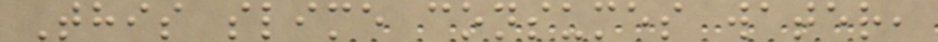This slime consumes water,
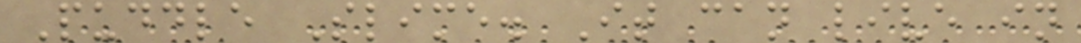Puddle Slime. It can live in
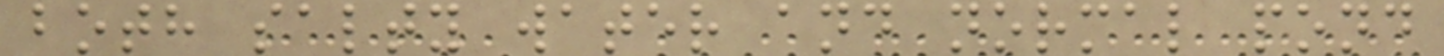both salty water and normal pond
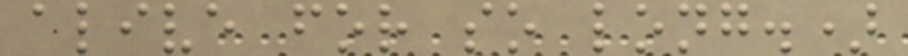alive for so long.)
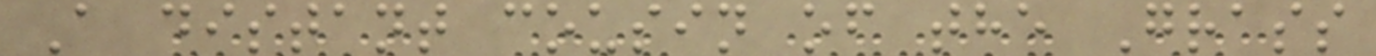A distant cousin of the Grass
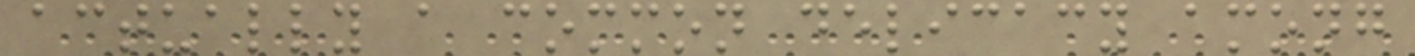actually a common delicacy among
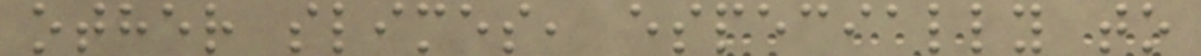other slimes, especially to
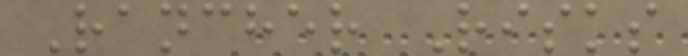Rancher Risks
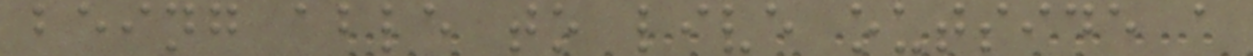being able to live outside a
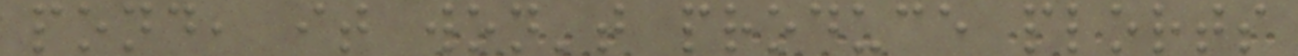pond, it won't produce plorts
